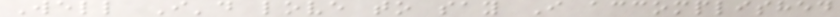Well I'd love to say I accomplished
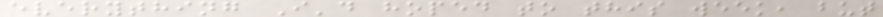everything I'd hoped to this week, but
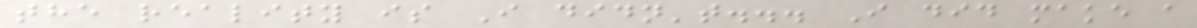the reality is I didn't... I did make a
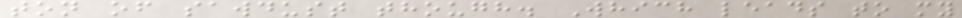ton of sawdust though. Which leads to my
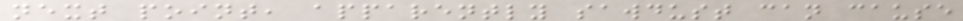next point, apparently sawdust can cause
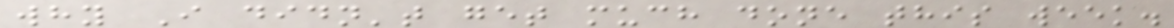why I didn't get much done this week.
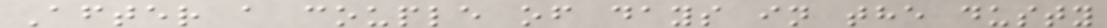After a couple of days in the dusty
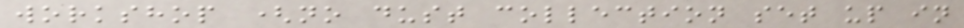workshop (no dust collection set up in
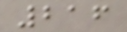216
